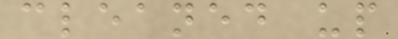cleaned up
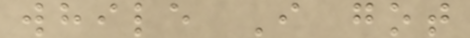while I got
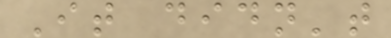It didn't
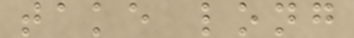take long
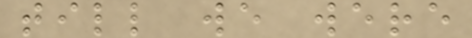till we were
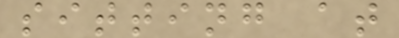sitting at
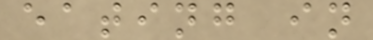eating in
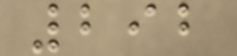292
